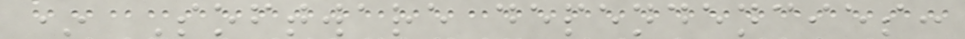* Software dependencies:
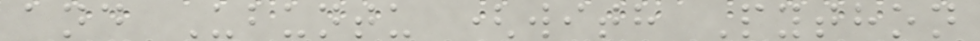and Ubuntu (with Python
